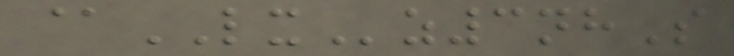@LXz3nhS
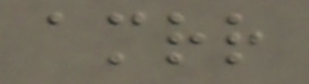amrr
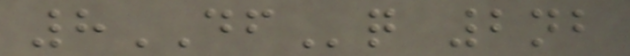8DFq 2nb
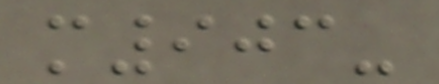m903-
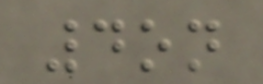4on
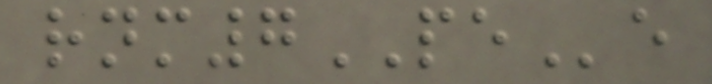rnm7PEe
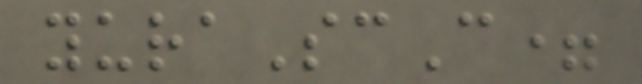yuraScC=
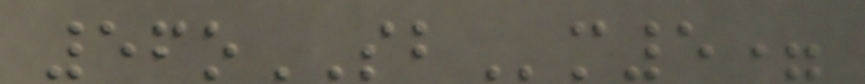56oSBm5=
